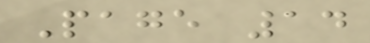Page 14
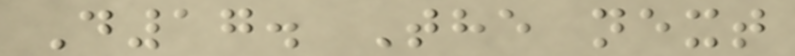D17. The next
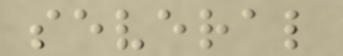several
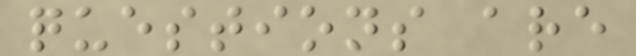questions are
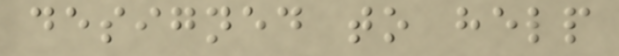designed to help
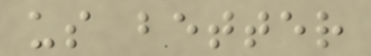us better
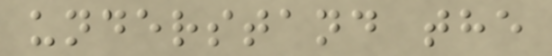understand the
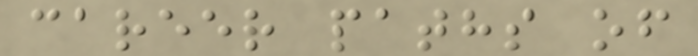career paths of
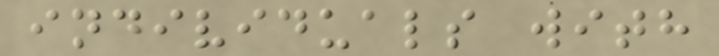individuals with
